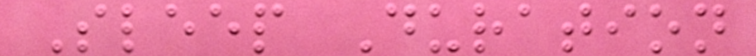Sleep Duration
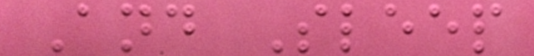And Sleep
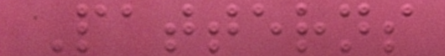Patterns
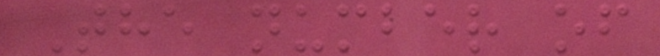The number of
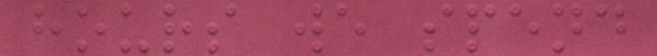hours we spend
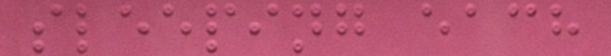sleeping each
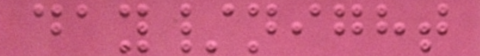day/night
